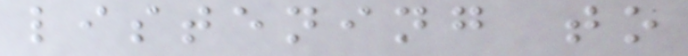listening to
